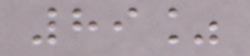89%
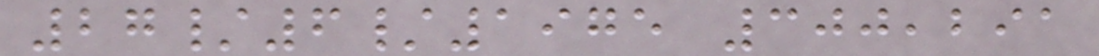27/6/1975 300,291
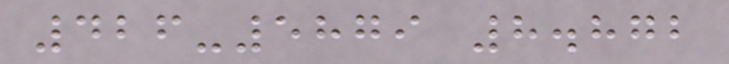426-5879 8.872
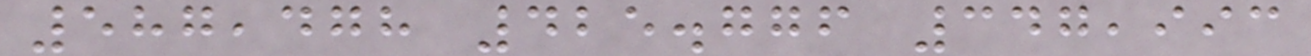587,478 425.776 347,993
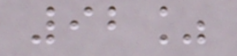92%
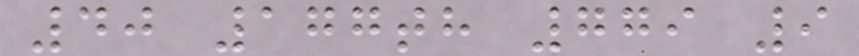40 177th 779 9
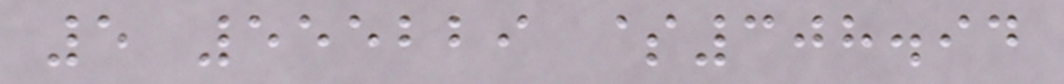5 555229 $308.94
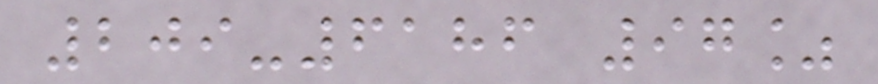209-6186 97%
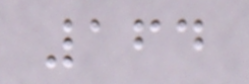164
